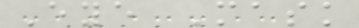Eye Mask
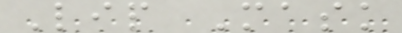Lip Mask
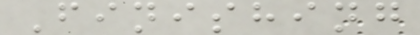Finishing
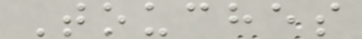Touches
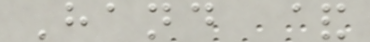Hand &
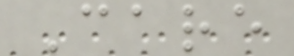Care
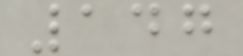147
